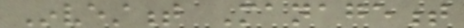Investment Management
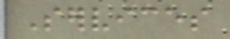Services
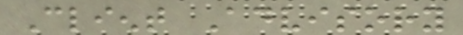Client Advisory
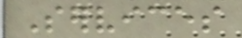Services
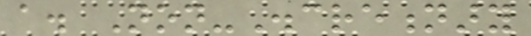a. Non-Discretionary
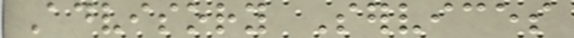Advisory Services
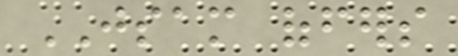JSAM offers
